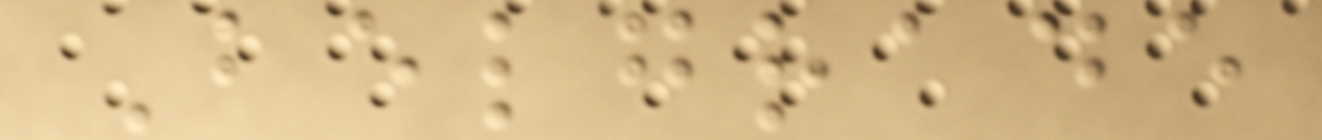Belgrade
